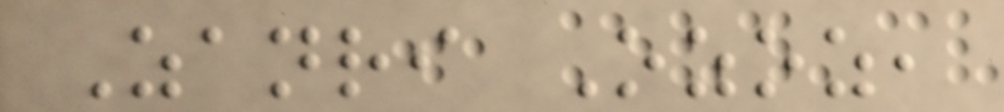Zanri Ozoz,
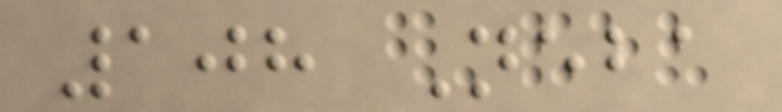108 Neba
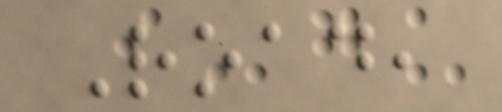Road,
